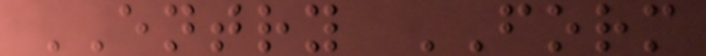ENTRY FORM
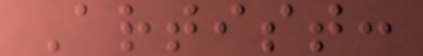Artist:
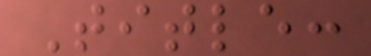Title:
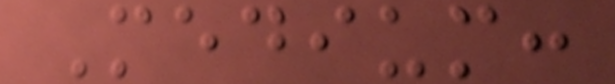Medium:
